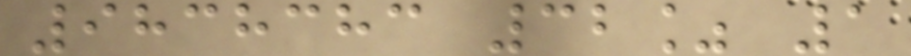9838383 32% 1
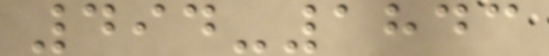494-1843
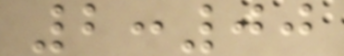2:00
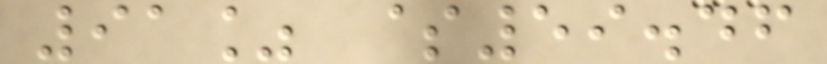91% $59.46
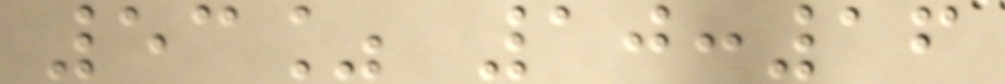53% 10:16
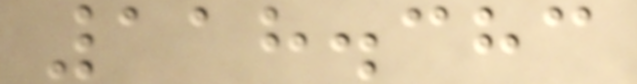118.383
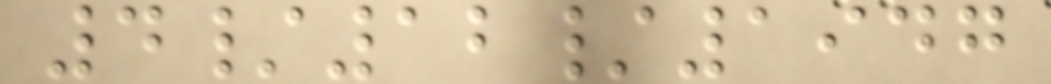4/12/1947
